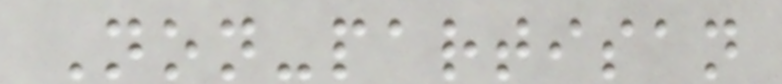Non-partisan
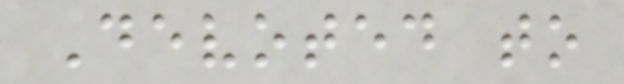Devoted to
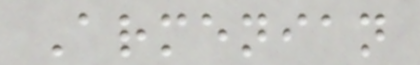Armenian
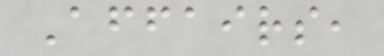Affairs,
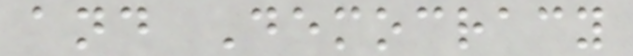and Democracy
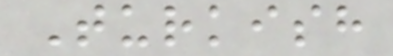Turkish
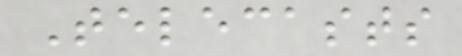Telecasts
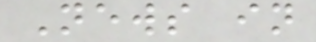News in
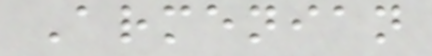Armenian
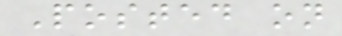Posted on
